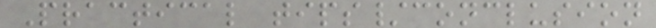Practical tips/conclusion
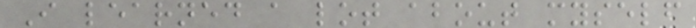I learned a lot about myself
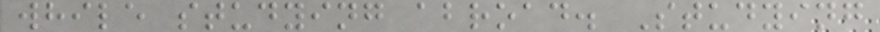while studying abroad. Studying
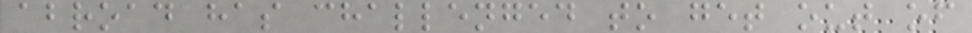abroad has challenged to get out of
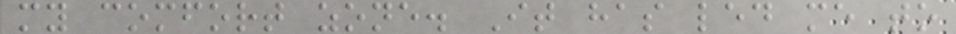my comfort zone. It has led me to
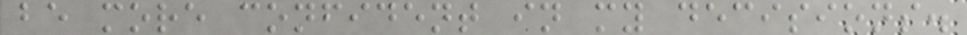be more confident in my decisions.
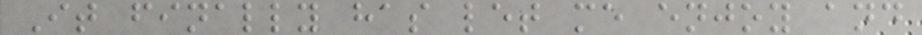It finally has let me enjoy and
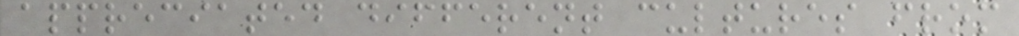appreciated different cultures from
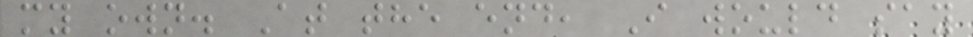my own. At the end, I would say
